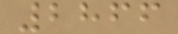2866
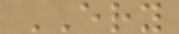ERY
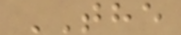THE
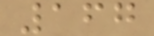167
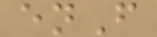enF
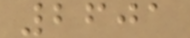2601
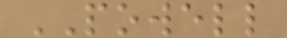POWELL
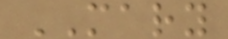MARY
